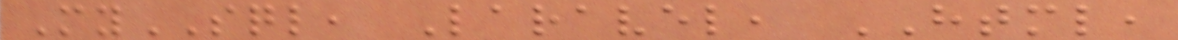MySQL, Laravel, HTML,
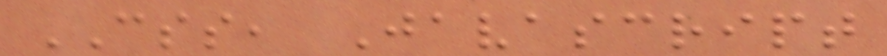CSS, Javascript
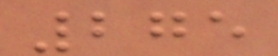275
